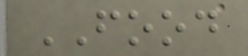FOOD
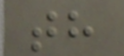th
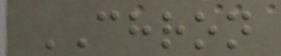CHRON
